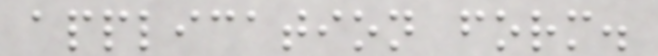application form.
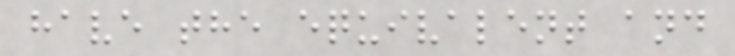have the equivalent and
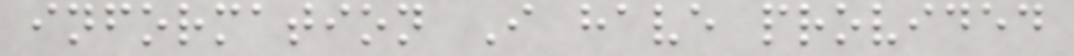information I have provided
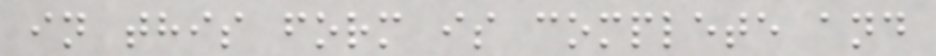in this form is complete and
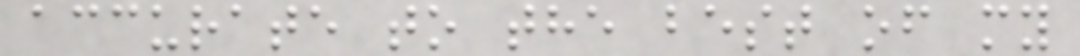accurate to the best of my
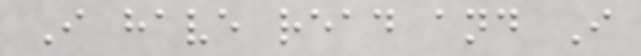I have read and I
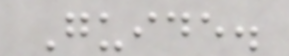Guide.
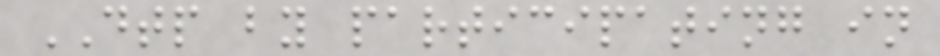DTP by participating in
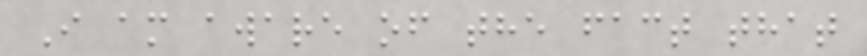I am aware of the fact that
